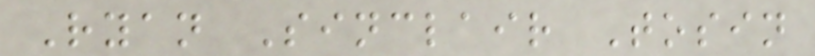Ryan Sinclair Tosin
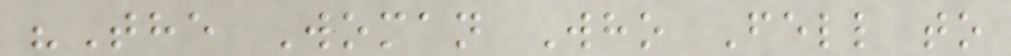"The Woman Who Fell to
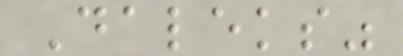Daleks"
